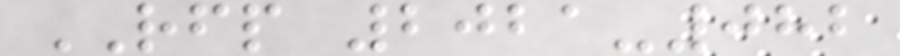RFP 2021-082
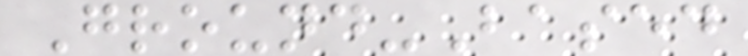Ground-Based
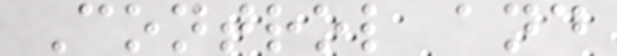Control and
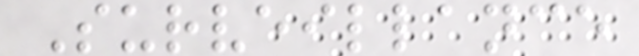Surveillance
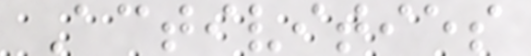Activities
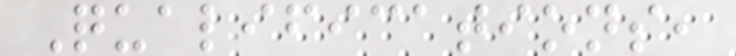Qualifications,
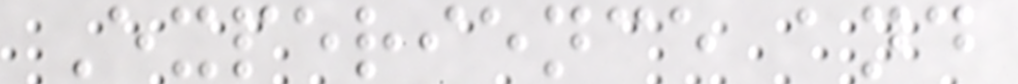Experience and
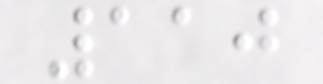110
